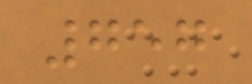757
